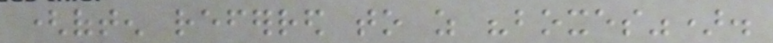(often referred to as "boxes").
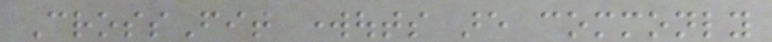CrossFit workouts are commonly
